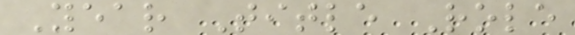Year Title Role
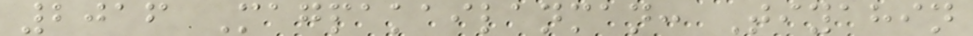2016 Magpakailanman: Tiyahin
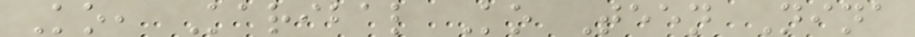Ko, Karibal Ko Teen Nina
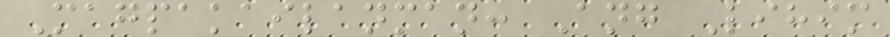Magpakailanman: Ang Lihim
